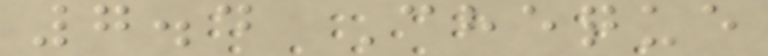7.4 Cheque
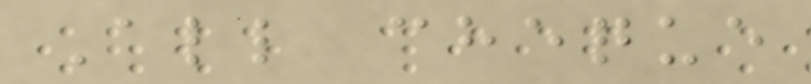All cheque
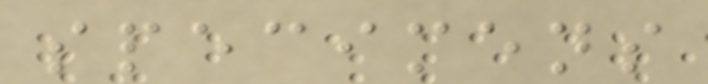specimens
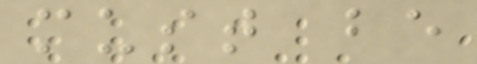must be
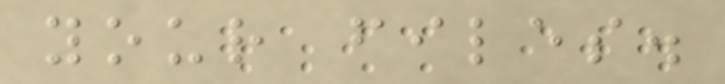your files.
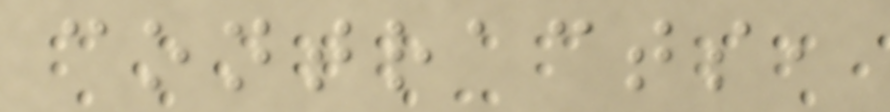contracts,
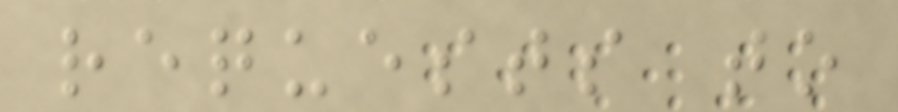requests to
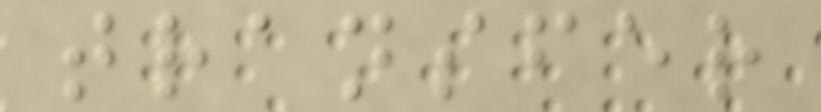transfer
